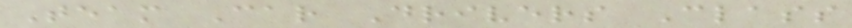Team Car Drivers Class
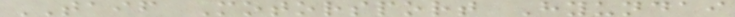TAIF Motorsport Hyundai
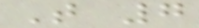T 7
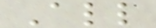All
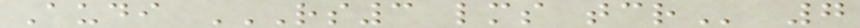Audi RS3 LMS TCR 7
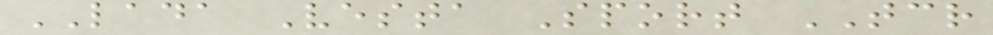LADA Vesta Sport TCR
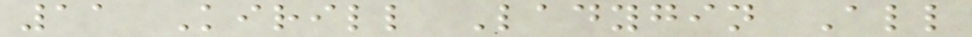11 Kirill Ladygin All
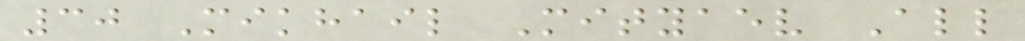30 Mikhail Mityaev All
